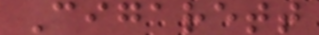Cigarett
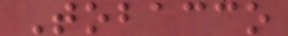Tobacco
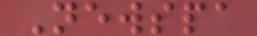Newspa
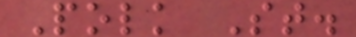Polk St.
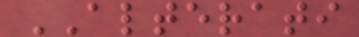ALTERATI
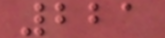221
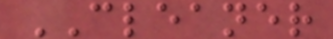CLEANER
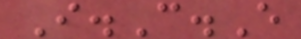I.C.E
